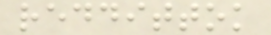reddittok
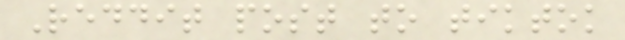Reddit post to tiktok
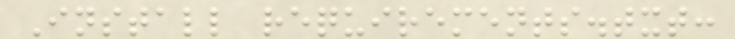Install requirements.txt:
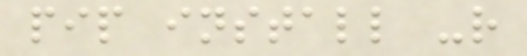pip install -r
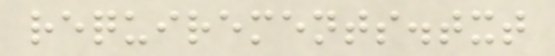requirements.txt
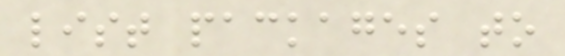list packages to
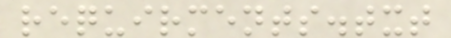requirments.txt
